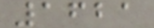1621
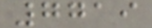7719
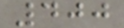400
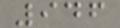946
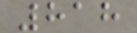818
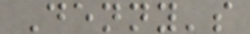Denny's
